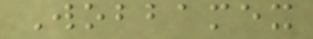Wobbamex
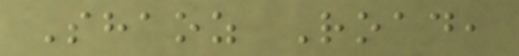Shaoz Road,
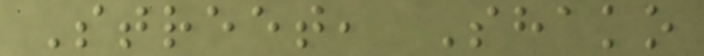Street, Shako
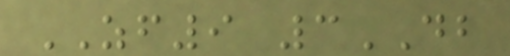ZF9 3DB
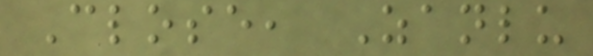Close, Zanlu
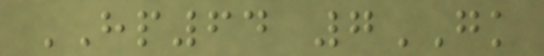HP64 7GK
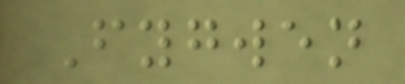Fygwen
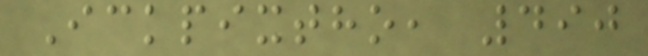Ickpixtho, 490
